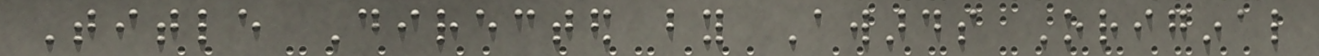Title Directed by Awards Original
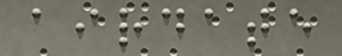airdate
